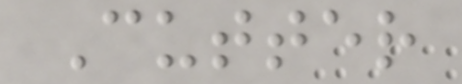Cutter
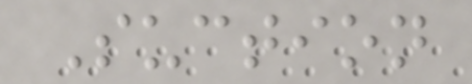Suction
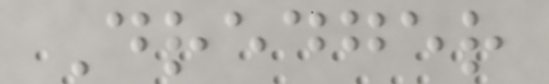Dredger
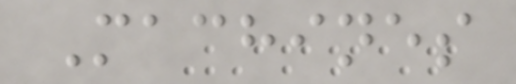Machines
